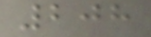208
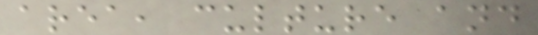area, culture and
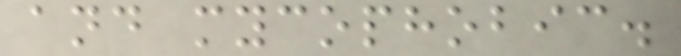and mycophobic.
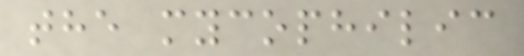the mycophilic
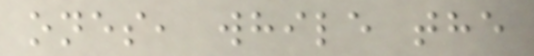ones, while the
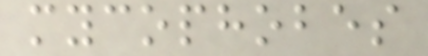mycophobes
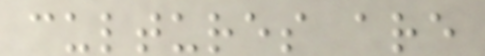cultures are
